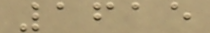1615
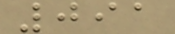091
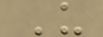U
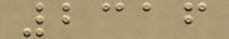2316
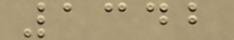1342
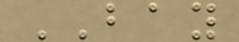BAY
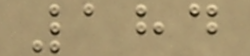184
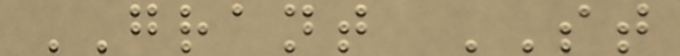GRANT ST
